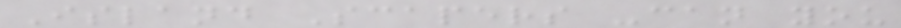Island Scapers -can you
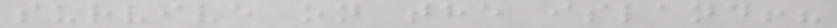survive on the island!?
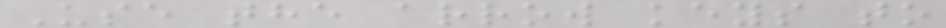Use the arrow keys to
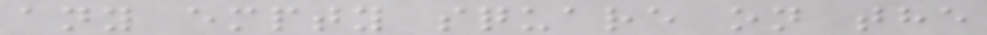any empty square on the
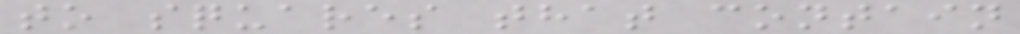to squares that contain
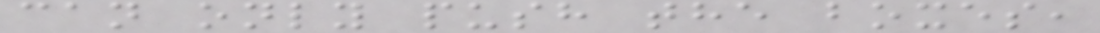can only push the boxes,
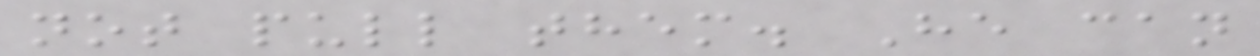not pull them. He can
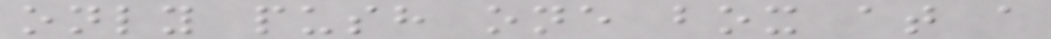only push one box at a
